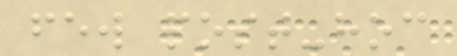few post-hoc
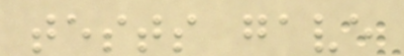tests gave
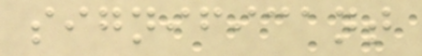significant
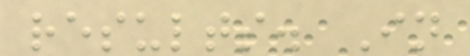results. In
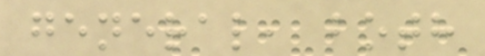general, both
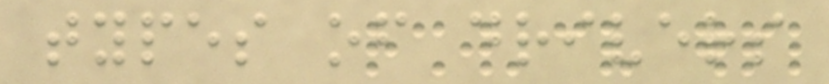types of drivers
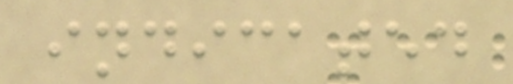indicated
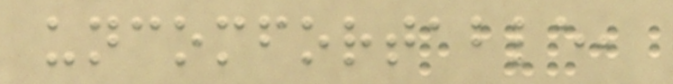uncomfortable,
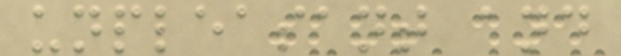unpleasant and
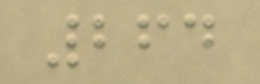264
